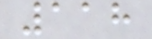118
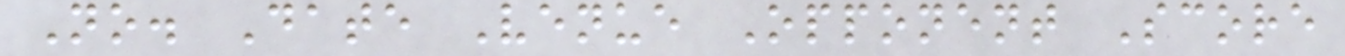No. Date Venue Opponent Score
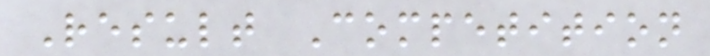Result Competition
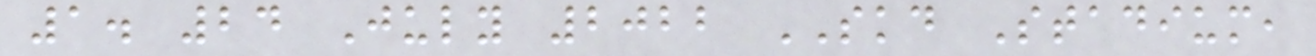1. 24 July 2022 SKD Stadium,
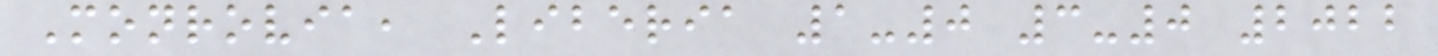Monrovia, Liberia 1-0 3-0 2022
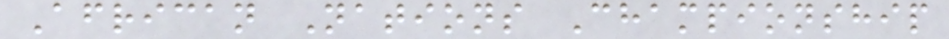African Nations Championship
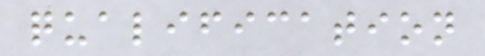qualification
